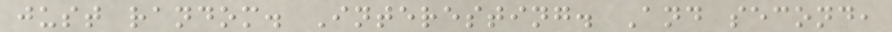just random. Interesting. And second,
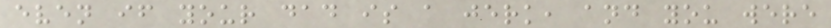even if your dad is a jerk, and you were
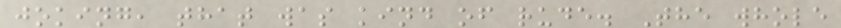joking, that was kind of rude. The whole
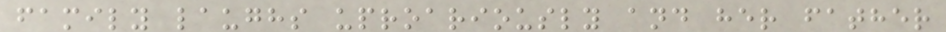family laughs uproariously and her father
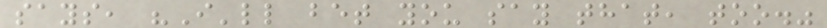says, "I'll bet you say that, too."
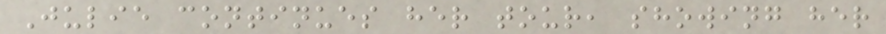Julie continues her tour, showing her
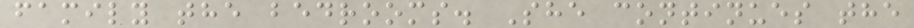family the bedrooms. She continues the
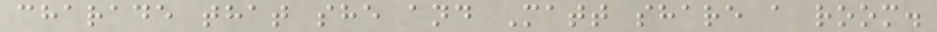charade that she and Matt share a room.
